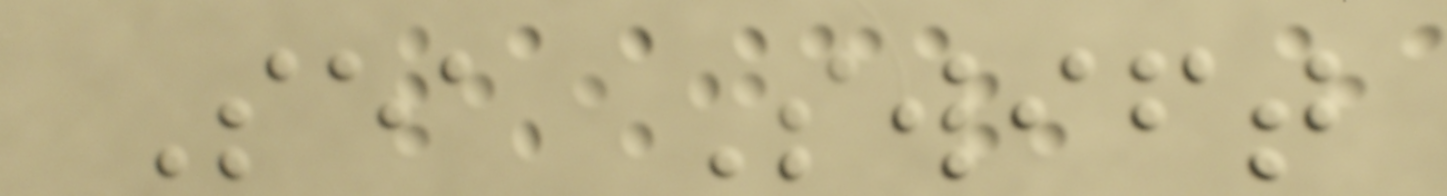Sea Swift
